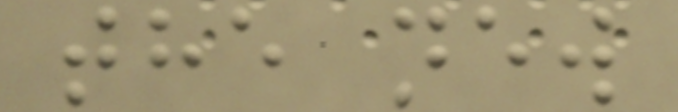the new
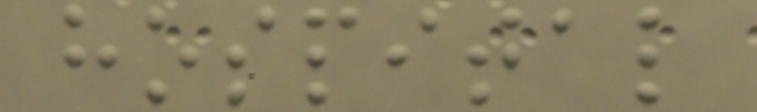hospital
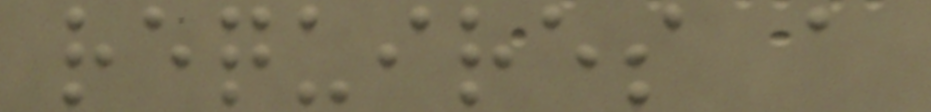requires a
